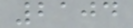2104
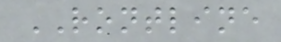RONTLINE
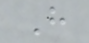H
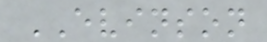EVINSON
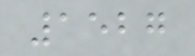1527
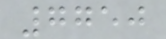7750
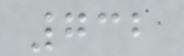732
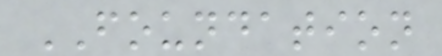FOUNDATION
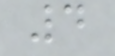4
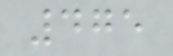475
